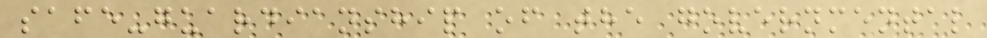safe-guardianship of the governmental
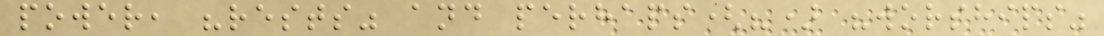power, "rests" and perhaps(?) "worships"
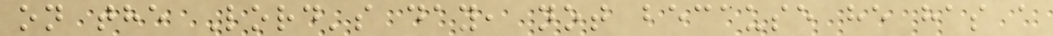on the Lord's day, not because he has a
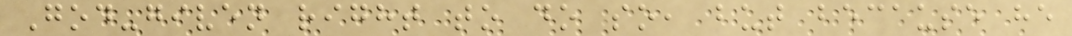God-given right to do so, but because he
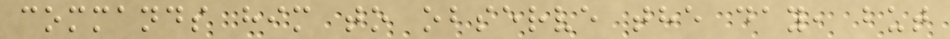commands him to observe the day, but
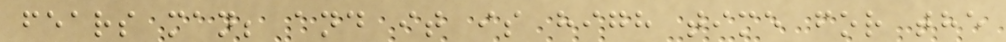fears man; and it is high time for the
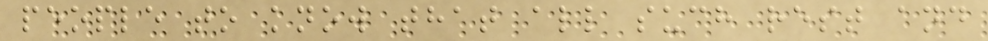people to know that all such rest and
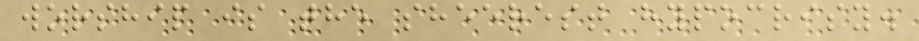worship is the sheerest hypocrisy.
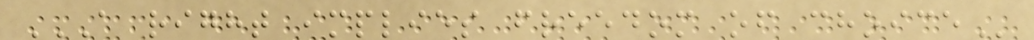A RIGHT IMPLIES FREEDOM OF CHOICE
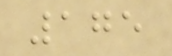175
